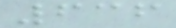636
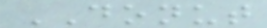DONUT
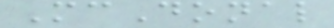McDonal
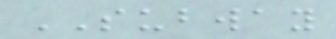SUBWAY
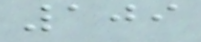109
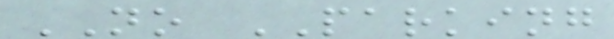NO PARKING
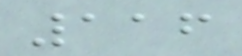116
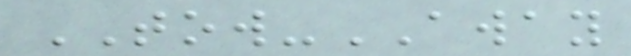TOW-AWAY
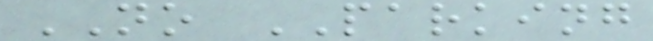NO PARKING
